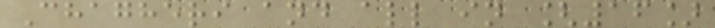Chagheri and all in [16]
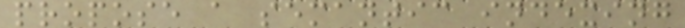propose a semantic indexing
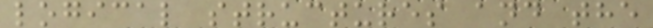logical structures and the
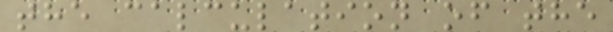the calculation of the
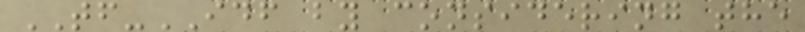TF-IDF by considering the
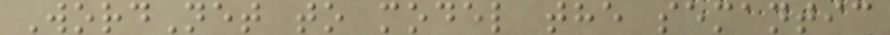WordNet to model the semantic
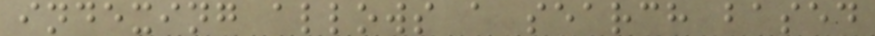indexing allows a search based
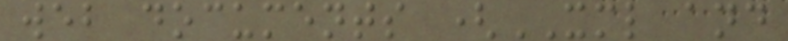web documents (XML and
